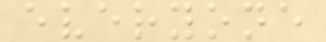everyone
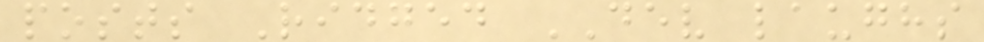posts Ridged DEV laughs
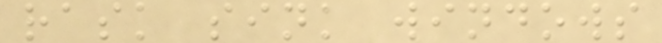rask sink windows
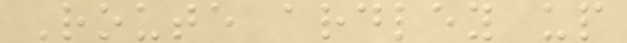Route ardley up
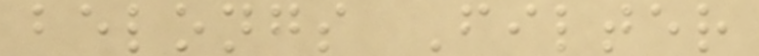belongs Filter
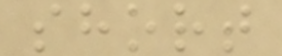short
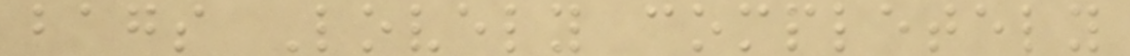bags Lovely completely
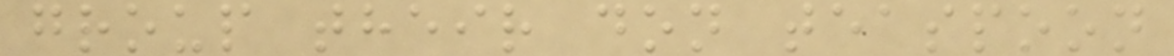group their don teaspoon
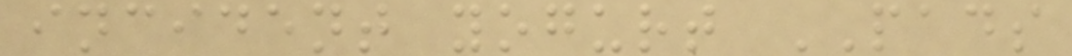incident yogurt PADS
